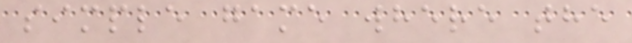simple game where the
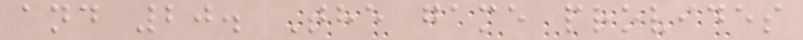and 20. The game provides
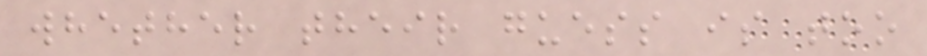whether their guess is too
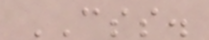CSS.
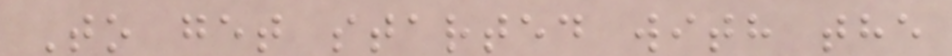To get started with the
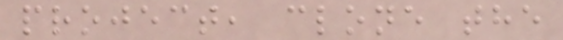project, clone the
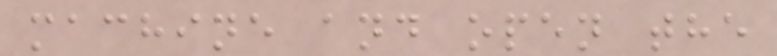machine and open the
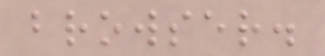browser.
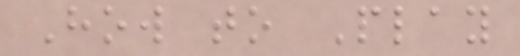How to Play
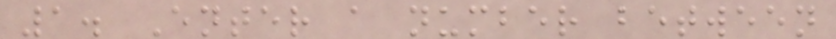1. Enter a number between
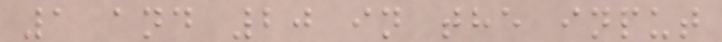1 and 20 in the input
